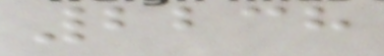2238
